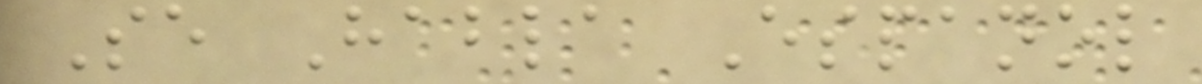Se Habla Espanol
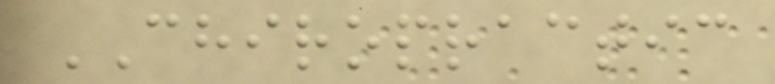CHIROPRACTIC
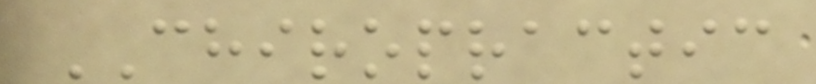CHIROPRACTIC
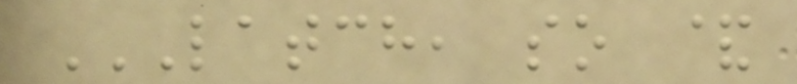LATCH, SO &
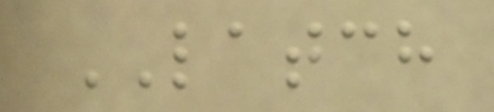LATCH
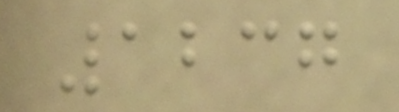1237
